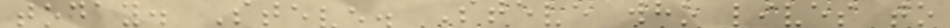today. Steve. Steve who lives to
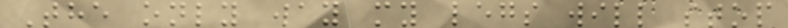The only way my legs will stop
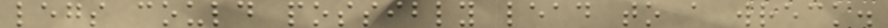legs could possibly lead to a wreck.
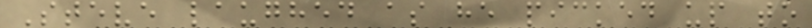Steve laughed as he picked up to
